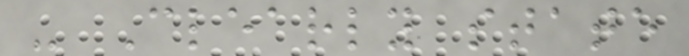- Clearly state
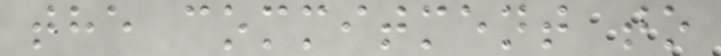the commitment to
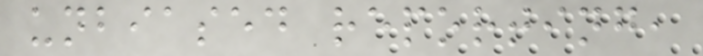unbiased reporting,
